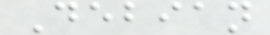Debian
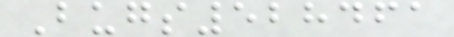Bugs528461
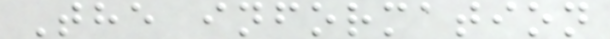The information
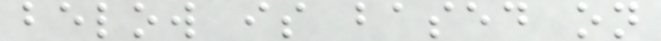below is based on
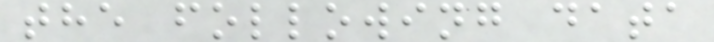the following data
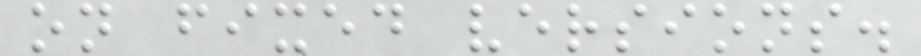on fixed versions.
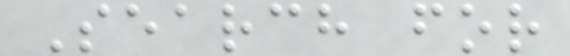Search for
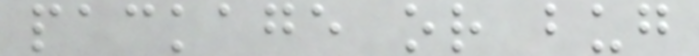package or bug
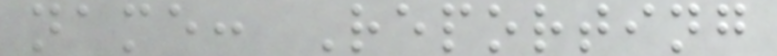name: Reporting
